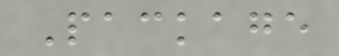Package
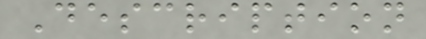Description
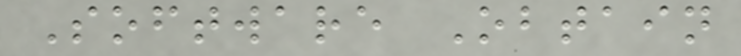Software Obtain
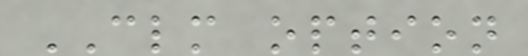CLM option
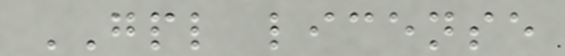GPL license
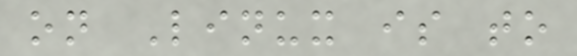on Linux is to
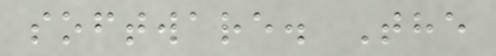software. The
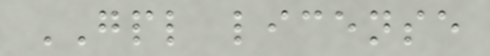GPL license
